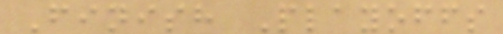Finish Playoffs
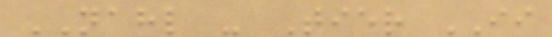NAHL - Tier II
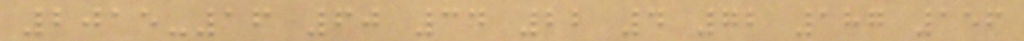2015-16 60 34 22 4 72 187 156
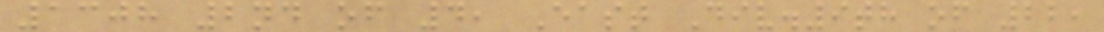1308 2nd of 4, East Div.9th of 22,
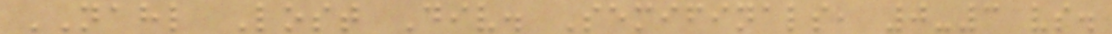NAHL Lost Div. Semifinals, 0-3 vs.
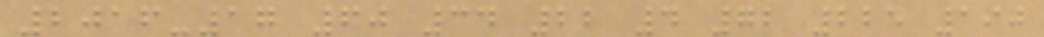2016-17 60 34 22 4 72 225 190
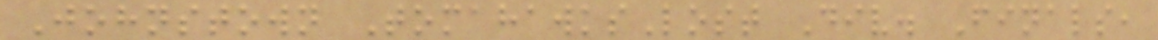Johnstown TomahawksLost Div. Finals,
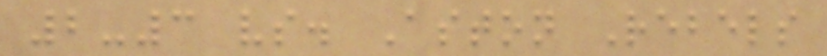2-3 vs. Aston Rebels
